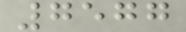7577
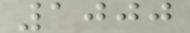1000
